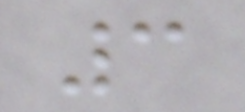3
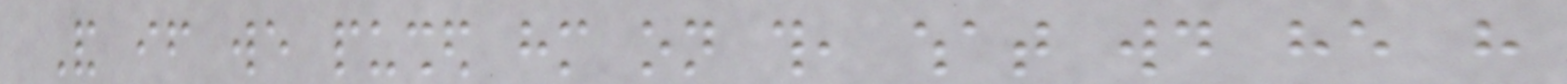And if we pushed him on this, what would he have
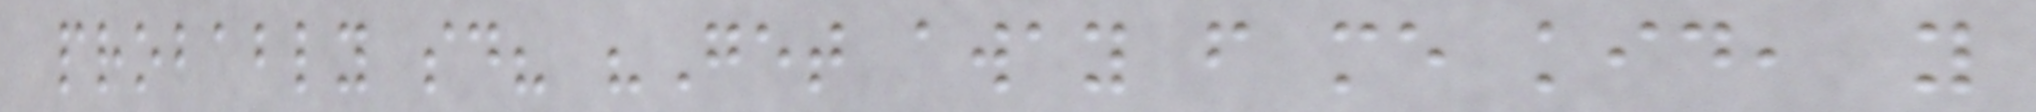probably said? "Get away from me kid, you
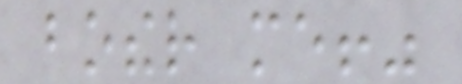bother me!"
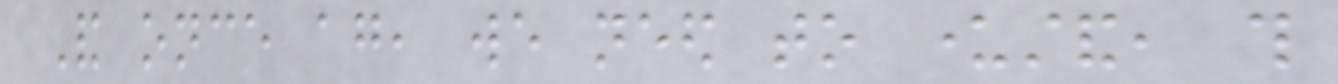And once again, we need to understand, this
